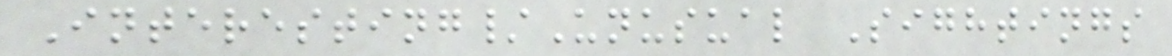Interesting/Unusual Sightings
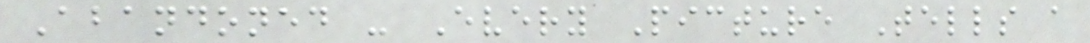Abandoned - Every Picture Tells a
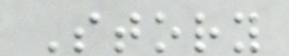Story
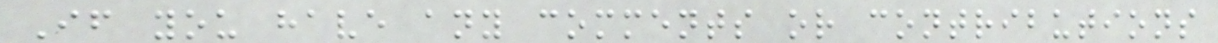If you have any comments or contributions
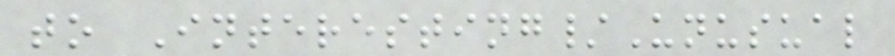to Interesting/Unusual
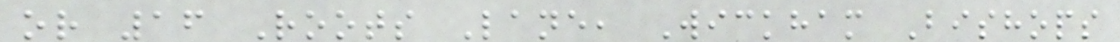or 16 Roots Lane, Wickham Bishops
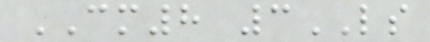CM8 3LS
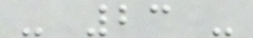- 23 -
